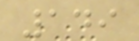149
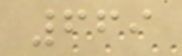669
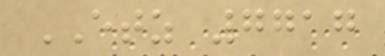ETZ 7717
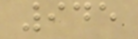945
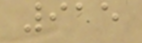915
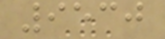9530
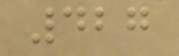427
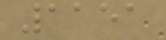1151
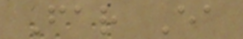Far Ea
